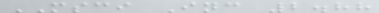MSCI Inc 2.88
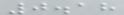0.18
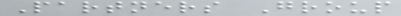Partners Group
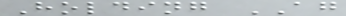Holding AG
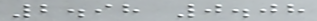2.98 0.08
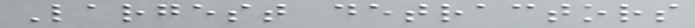Largest detractors
